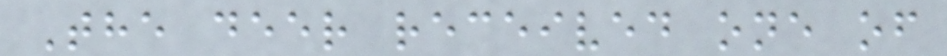The deer received one of
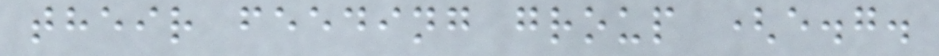their feeding group (e.g.
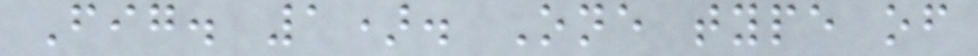Fig. 1). One type of
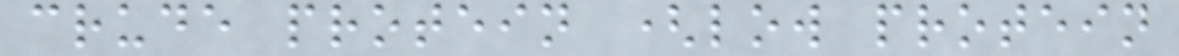crude protein (low protein
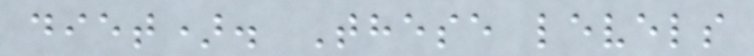diet). These levels
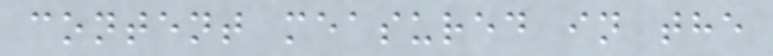content measured in the
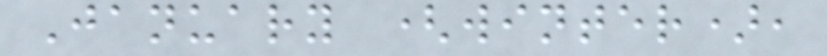January (winter),
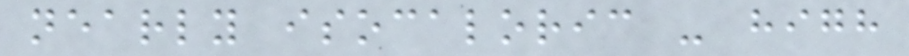nearly isocaloric - high
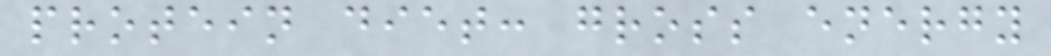protein diet: gross energy
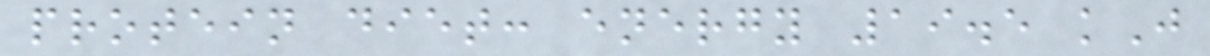protein diet: energy 19.5 kJ
